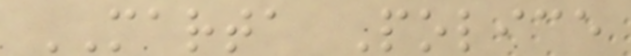MARTA Police
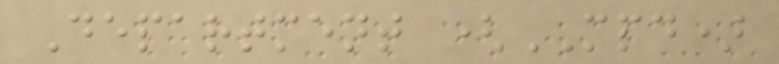Department (MPD)
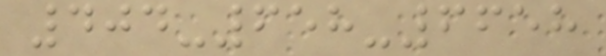404-658-6658
